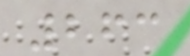263
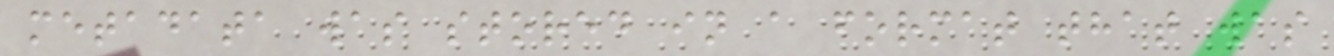metadata was stored in a format that was
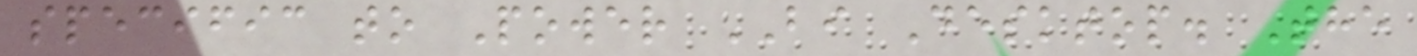specific to Power BI Desktop. The
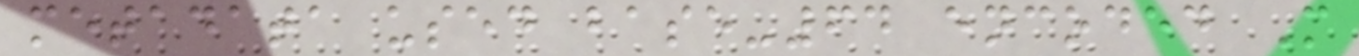metadata used base-64 encoded M
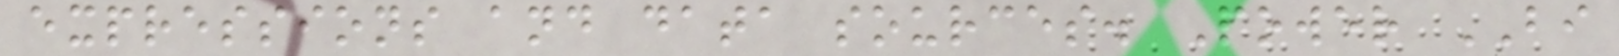expressions and data sources. Power BI
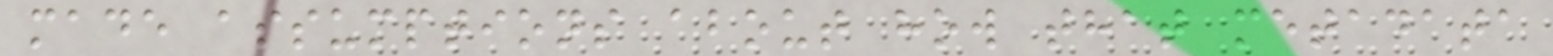made assumptions about how that metadata
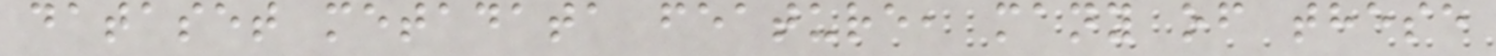dataset metadata feature, many of these
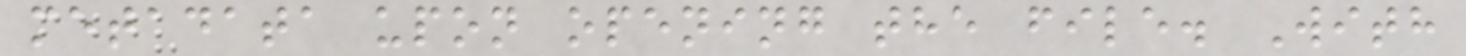metadata upon opening the file. With
